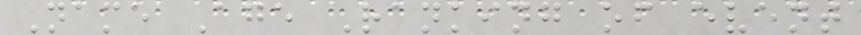Name Age Ranking of event
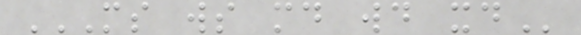MS WS MD WD XD
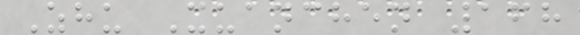Zhu Xuanchen 168
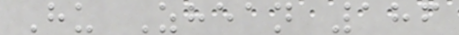Hu Zhean 186
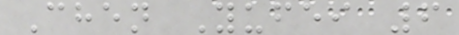Chen Yufei 6
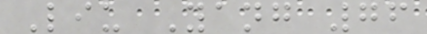Liu Yang 76
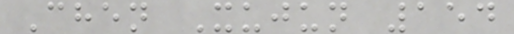Chen Xujun 154
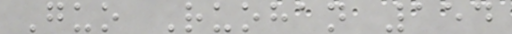Guo Ruohan 154
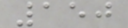150
